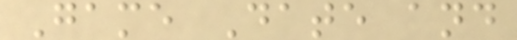Game Date and
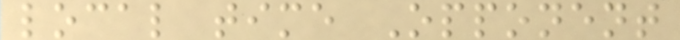local time Opponent
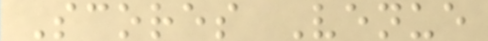Scores Venue
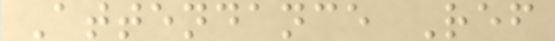Attendance Ref
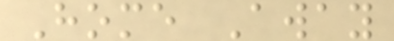Home Away
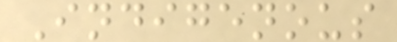Indigenous
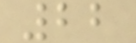22
